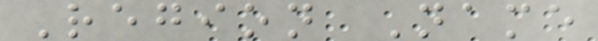Region Name
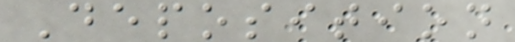Deposition
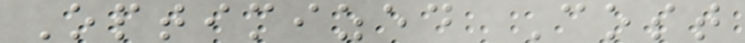Optimized Cost
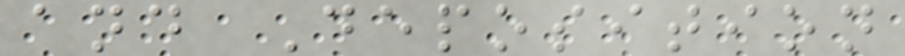and Deposition
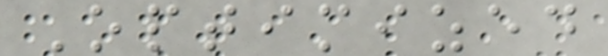Optimized
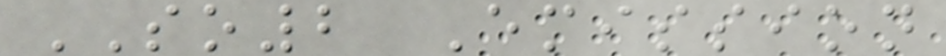SO2 Emission
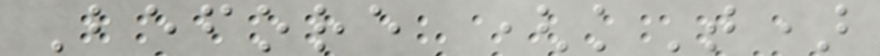Before (kT)
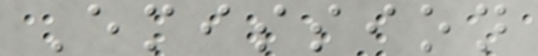Emission
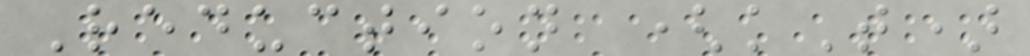Reduction (kT)
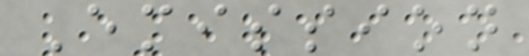Emission
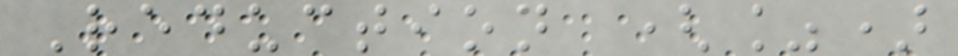Reduction (%)
